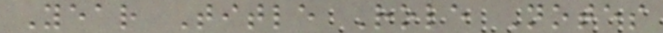Year Title Role Notes
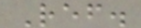Ref.
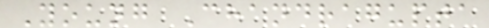Young Chandragupta
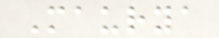Maurya
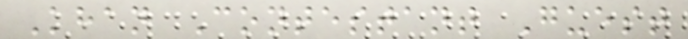Khan Contestant Guest
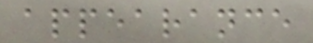appearance
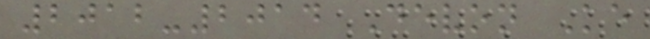2012-2014 Devon Ke
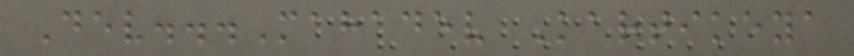Dev...Mahadev Kartikeya
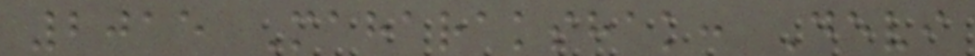2015 Maharakshak: Devi
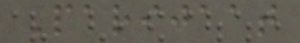Parijaat
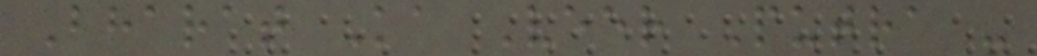Bharat Ka Veer Putra -
